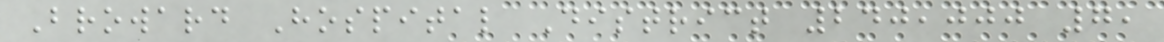Broward Hospital District 240,000 7,
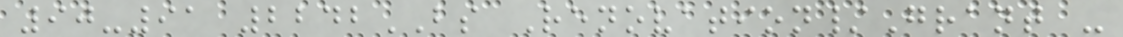90-91 2242BS Renovation/Grant -
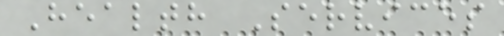Health Services
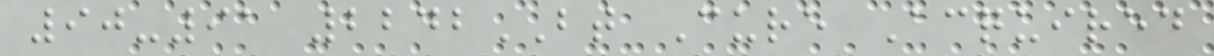90-91 2242BT Cure Acquired
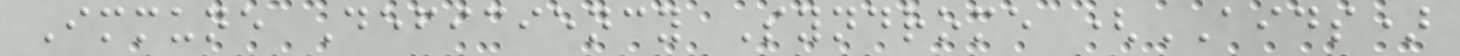Immune Deficiency Syndrome (AIDS)
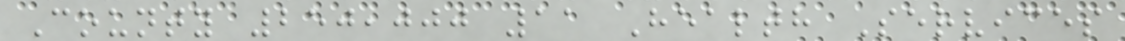County 250,000 11 Health Services
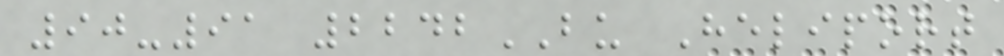90-91 2242BU Heliport
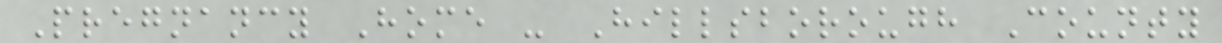Pregnancy Home - Hillsborough County
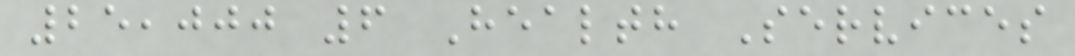25,000 6 Health Services
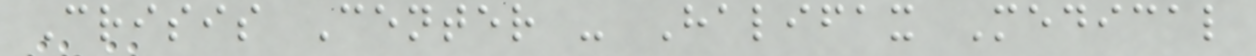Crisis Center - Halifax Medical
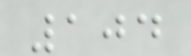104
